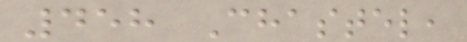458 Chastel,
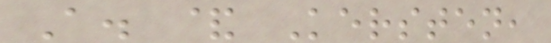A. & Kersten,
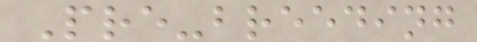Pre-breeding
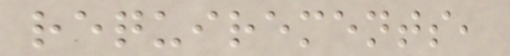requirements,
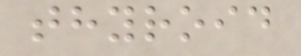thyroid
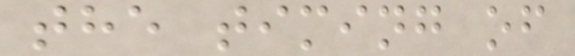the timing of
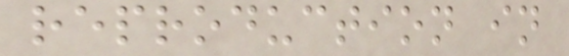reproduction in
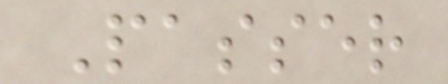Passer
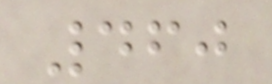460
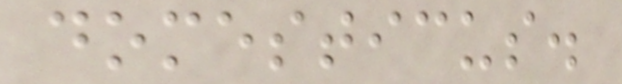domesticus.
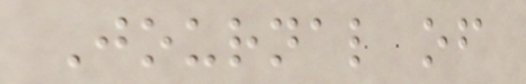Journal of
